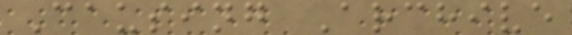Causing Archive
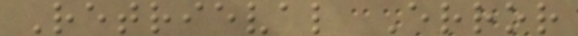Retrieval Error
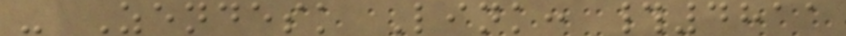- Zendesk Link: #4811
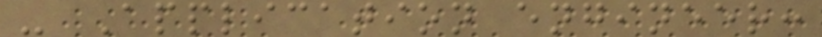- Application engineer:
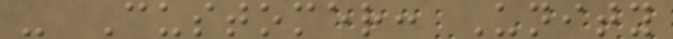- Customer: Unity
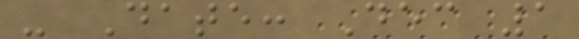- Date: Dec 1
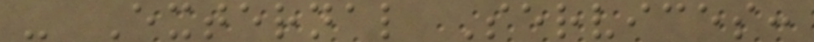- External Services:
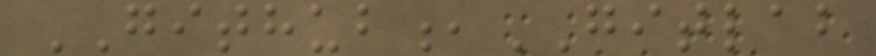GITHUB,GITLAB
